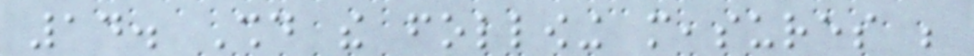14. Should the following measures be
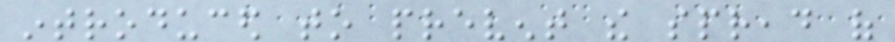introduced to prevent the spread of
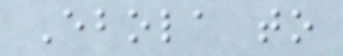Ebola to
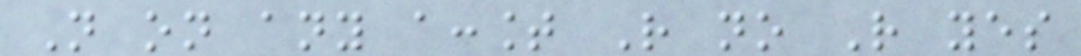Not on any account Rather no Rather yes
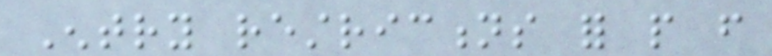Entry restrictions for people from
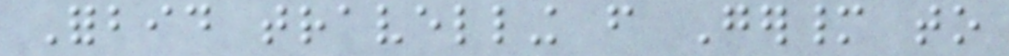Forbid travelling from Germany to
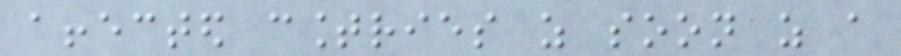affected countries as soon as a
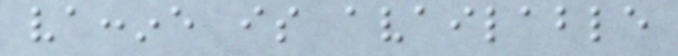vaccine is available
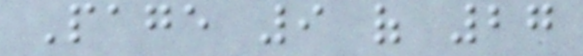Page 9 of 27
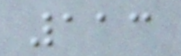113
